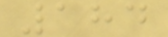184
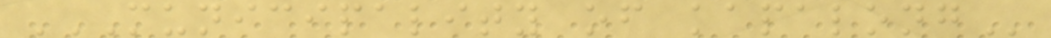MUNICIPALITY OF KAPALONG
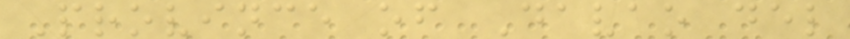Province of Davao del
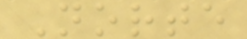Norte
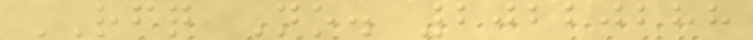RFQ No. 20220288
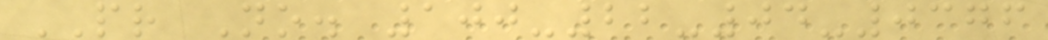PR No. 100-22-04-0376
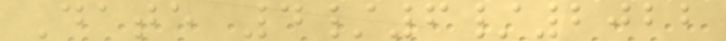Date 4/6/2022
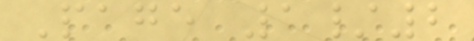Page 1/2
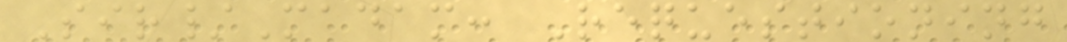Sir/Madam: Requestioning
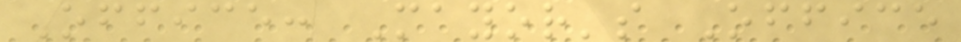Office: Mayor's Office
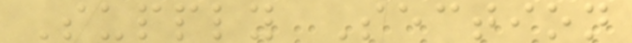Supply Section
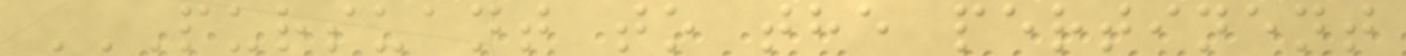PURSUANT TO THE PERTINENT
